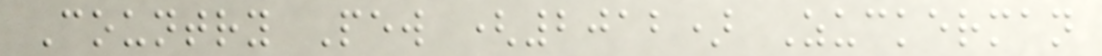Country Pew (2012) Zuckerman
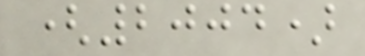(2004)
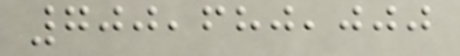700,680,000
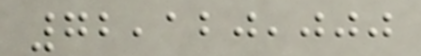72,120,000
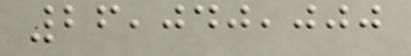26,040,000
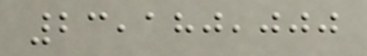23,180,000
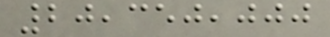20,350,000
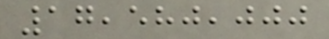17,580,000
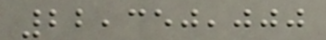22,350,000
